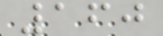160
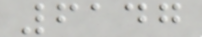6147
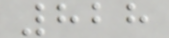828
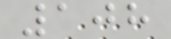108
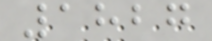1827
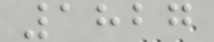1827
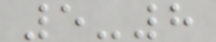5-8
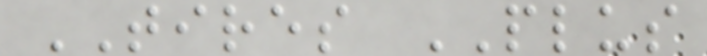TIRES PLUS
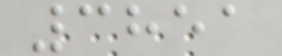3851
